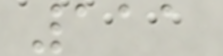111
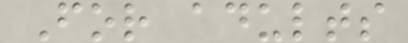For adults
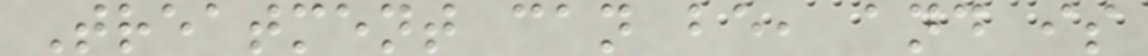Treatment can be, and is
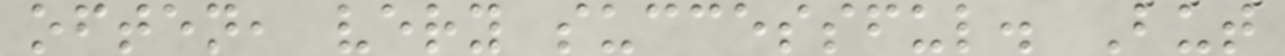often, very successful. But
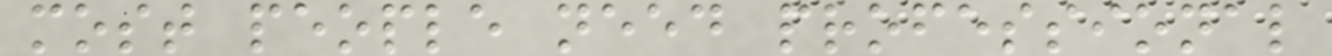most people need professional
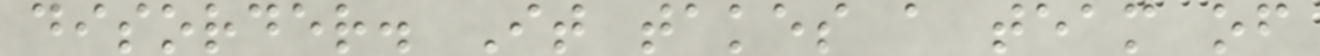disorder. It takes a team of
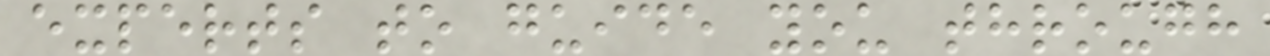experts to guide you through
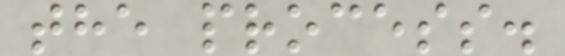the process.
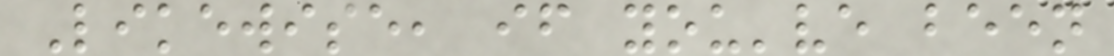Likewise, if you've been
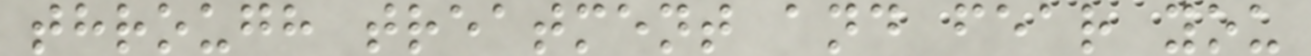through treatment and fear you
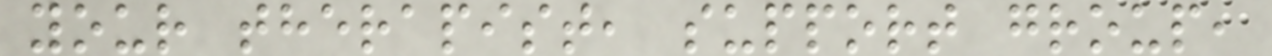your therapist, support group,
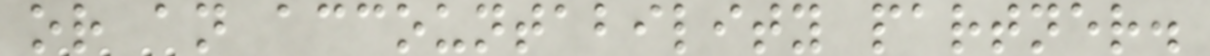or an accountability partner.
